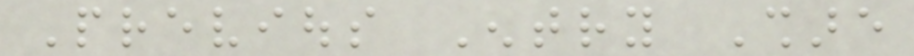Previous Entry Share
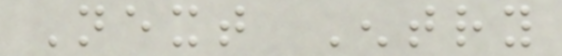Next Entry
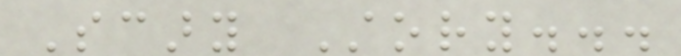Scary Story...
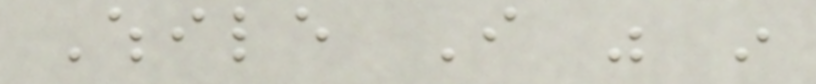While I was in
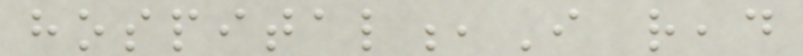hospital,I read
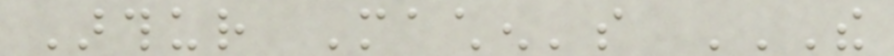Arthur Machen's THE
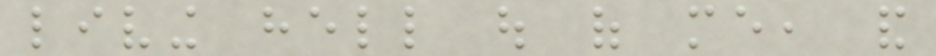living hell out of me, and
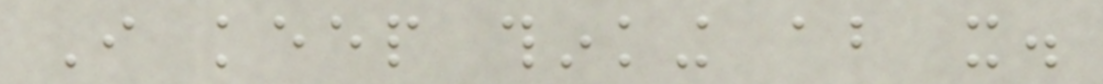I keep thinking about it.
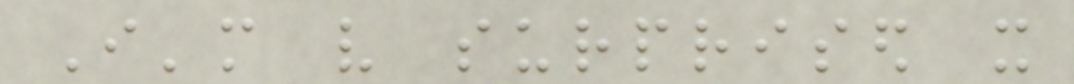I'm very surprised it
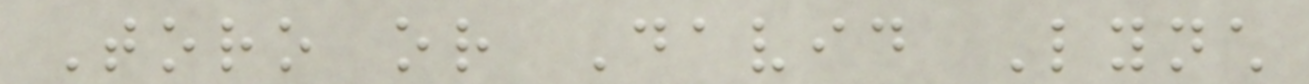Toro or David Lynch
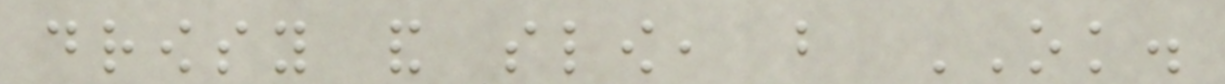drowsy and slow, but OK.
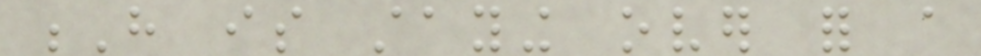H is staying over for a
